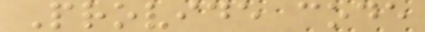Provide code
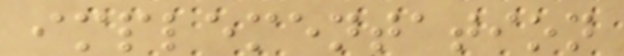implementation
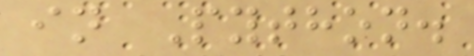in Python.
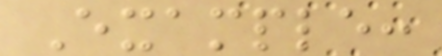Example:
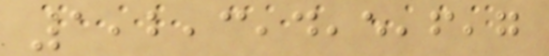1,2,3,4,5,6,7
